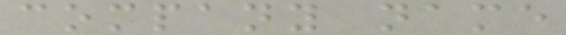company name
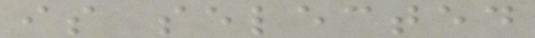is selected
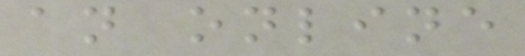an online
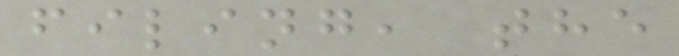filing, the
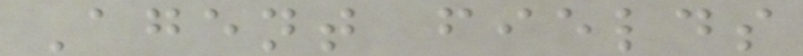Agent fields
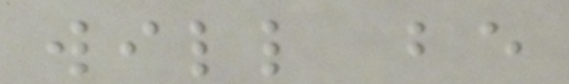will be
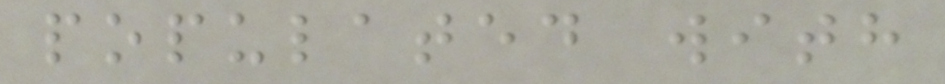populated with
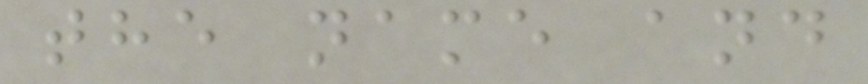the name and
